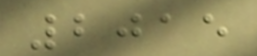2015
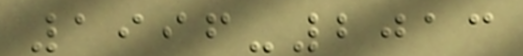1996-2013
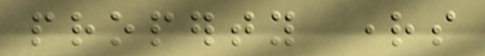property rights
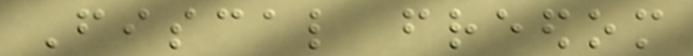Fiscal freedom
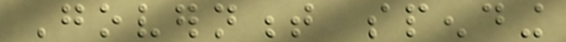Government spending
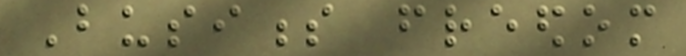Business freedom
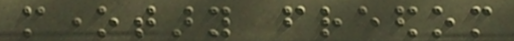monetary freedom
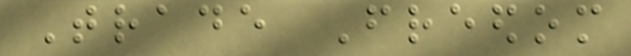Trade Freedom
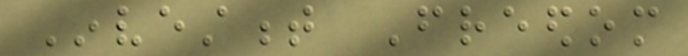Investment Freedom
